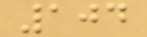104
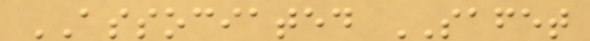ASSOCIATED SAFET
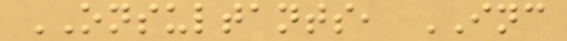ONSULTANTS, INC
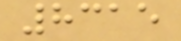8315
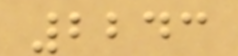2243
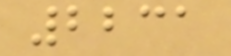2231
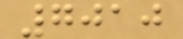7010
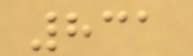831
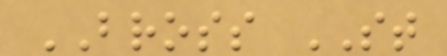BROSS ST
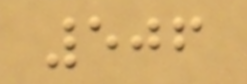506
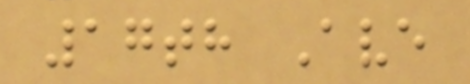17th Ave
